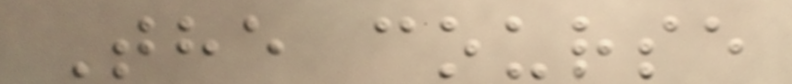The course
